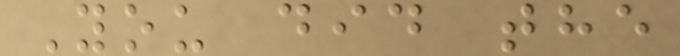You did the
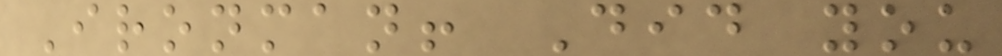Ironman! Did you
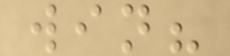win?
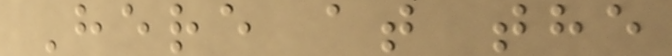Here at the
